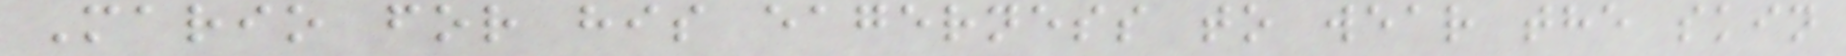Mario for his eagerness to wear the skin
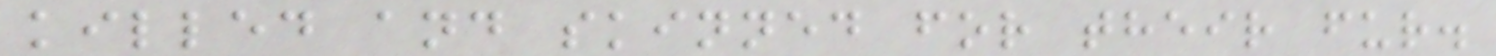killed and skinned for their fur.
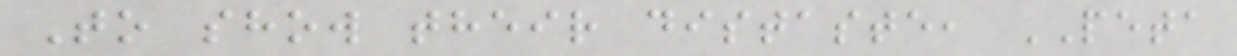To show their distaste, PETA
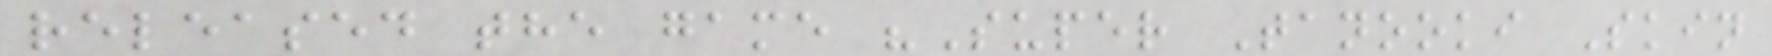released the game "Super Tanooki Skin
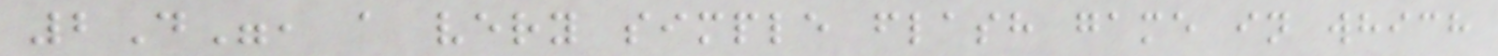2D", a very simple flash game in which
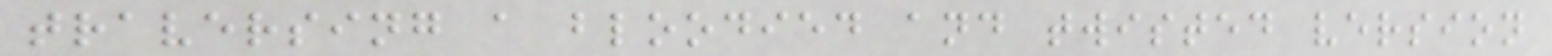traversing a bloodied and twisted version
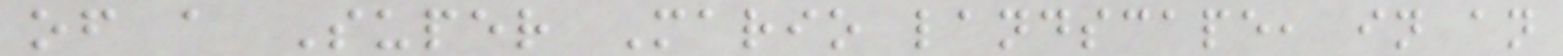of a Super Mario landscape, in an
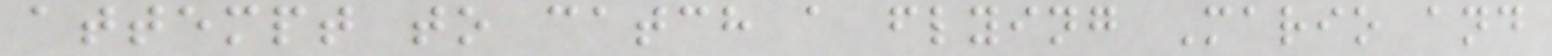attempt to catch a flying Mario and
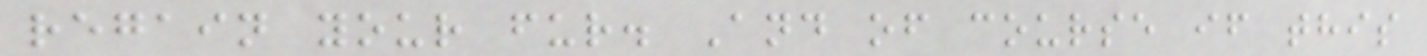regain your fur. And of course if this
